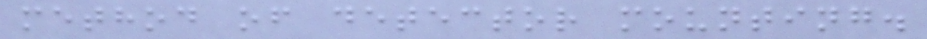method of detector mounting.
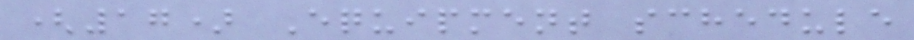(17) Equipment schedule
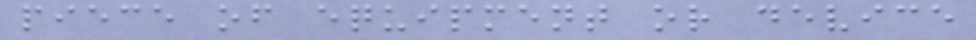piece of equipment or device
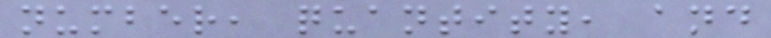number, quantity, and
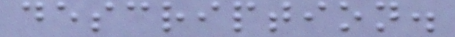description.
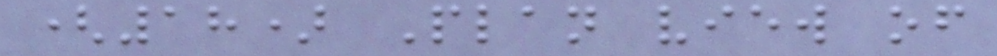(18) Plan view of
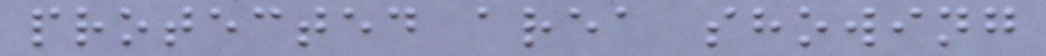protected area showing
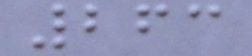263
